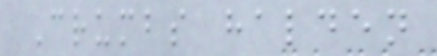Crumbs halden
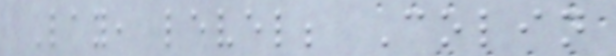Lay, level; Colin
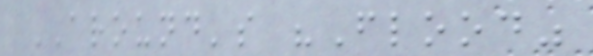AROUND's "Flood"
